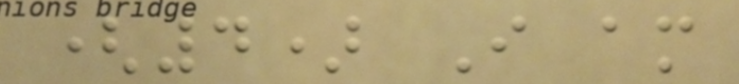(4) I am
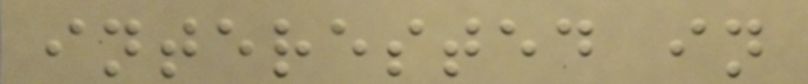interested in
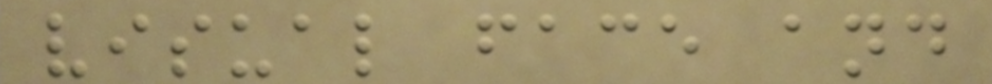visual face and
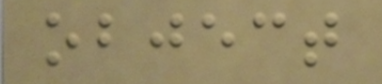object
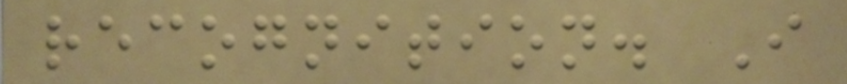recognition. I
